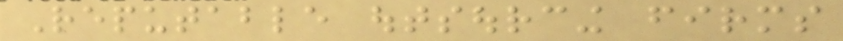Reputable outsourcing firms
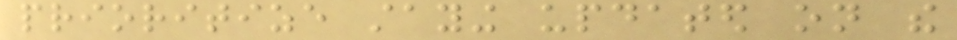prioritize staying updated on the
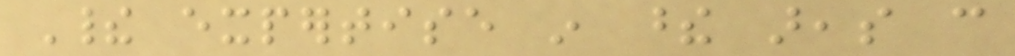Their expertise in these areas can
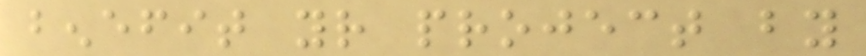benefit your project by
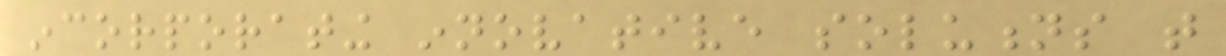incorporating innovative solutions that
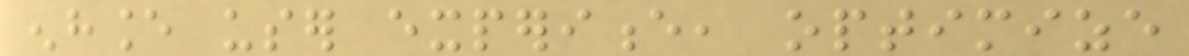enhance user experience, optimize
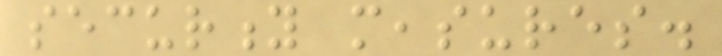security measures.
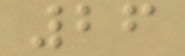26
